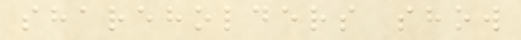shareholders show
